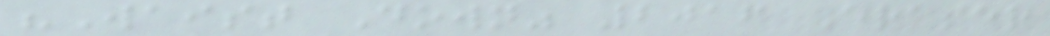"Waist Down" 2016 Eraser
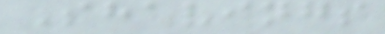Shavings
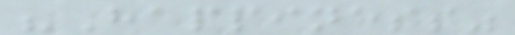"Happiness"
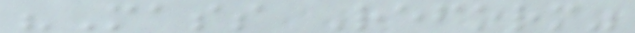"Mass Reform"
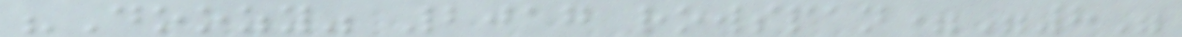"Doozy" 2017 rowspan="8"
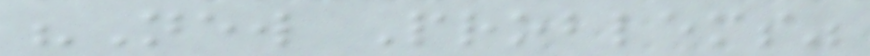"New Problems"
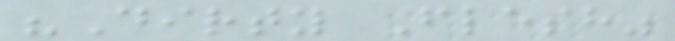"Dirty Flesh"
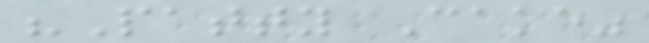"Patty Cake"
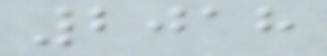2018
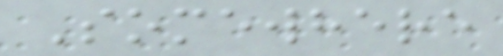Somewhere
